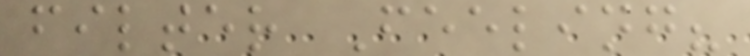filter Feeling?
